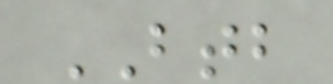BTB
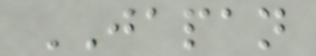JAPAN
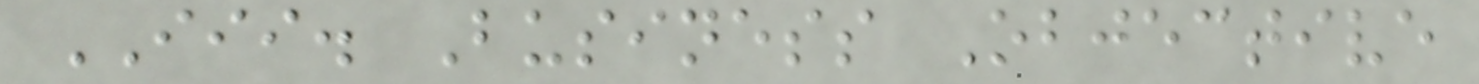III. Business Objective
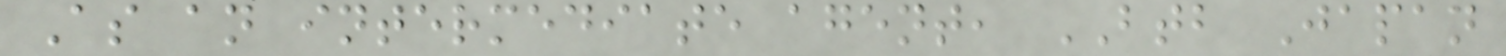As an intermediate agent, BTB Japan
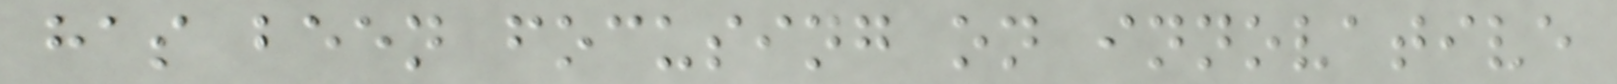has been focusing on innovative
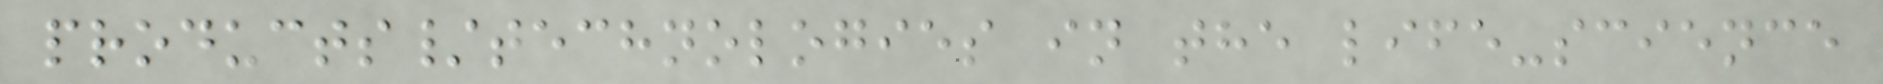products/technologies in the life-science
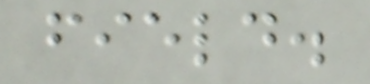field.
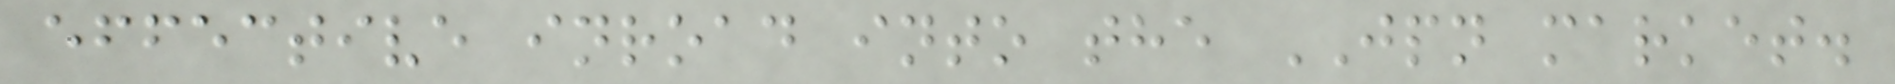effective inroad into the JPN market.
